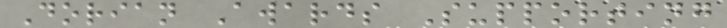Dorian Awards Supporting
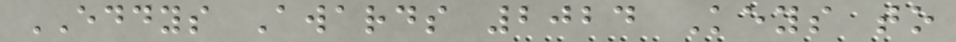EDDYS Awards 2024 Keys to
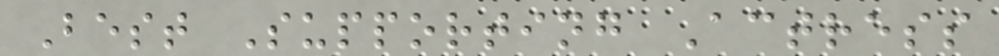Best Supporting Actress
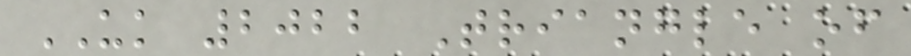UK 2022 Triangle of
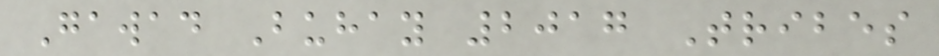Gawad Buhay 2017 Tribes
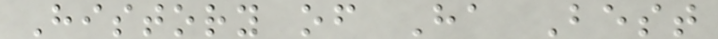History of Ha Best
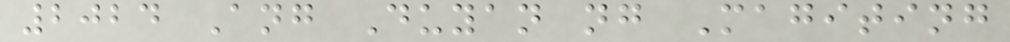2024 Ang Duyan ng Magiting
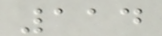114
